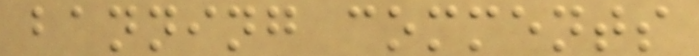banning comments
